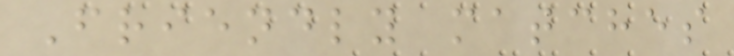Friendly matches
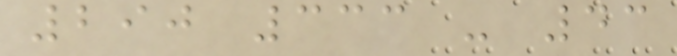290 333 - 43
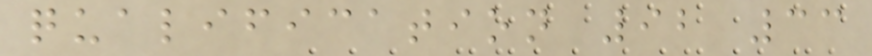qualification 92 33
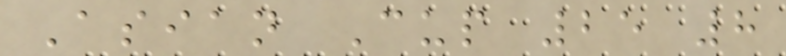Asian Cup 25 8
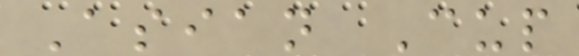Asian Cup
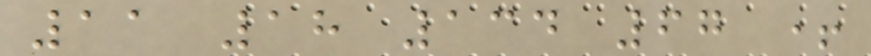11 18 134 67 +
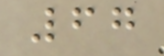67
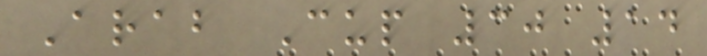Arab Cup 30 14
